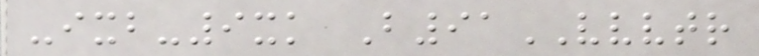-ixb-9xk B91VVVTR
